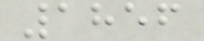1856
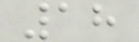18
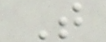T
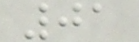01
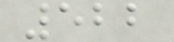522
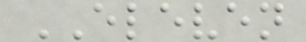ELEVEN
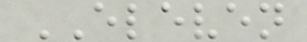ELEVEN
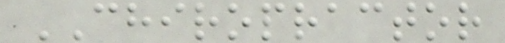CHIROPRACTOR
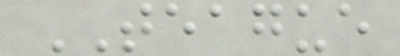TEAGUE
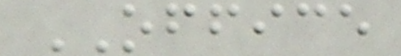OFFICE
